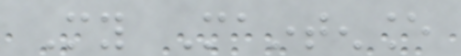My Maintenance
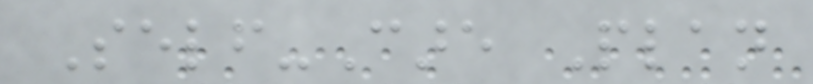Self-Care Plan
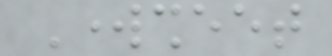Worksheet
